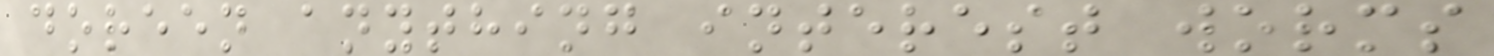doreen anything interest worms
